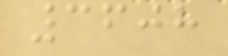3608
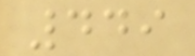449
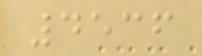4536
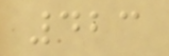423
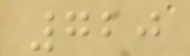720
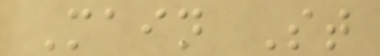Main St
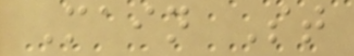Main St
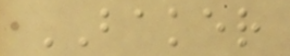BAKER
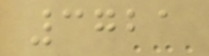3721
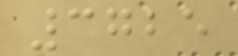3725
